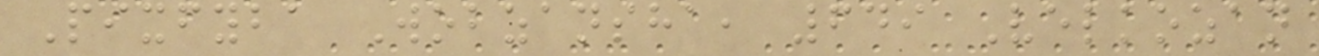Pixfyba Wobzansha, 649 Velkozan
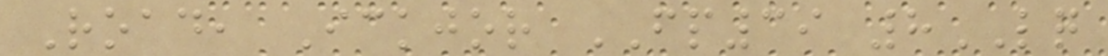Road, Ickjor FP39 8LQ
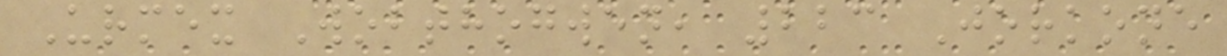Urmex Wobthogwen, 223 Jorkone
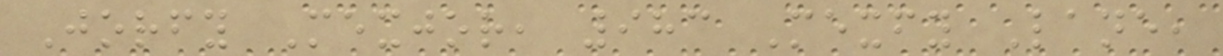Jorfy Mexjor, 983 Mexfy Lane,
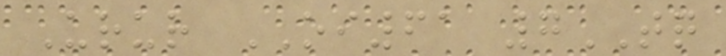Urur OI61 7TQ
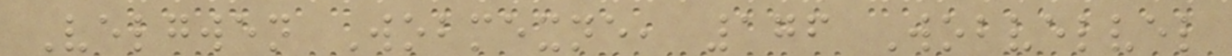Velgwen Wobmexne, 176 Wobvelvel
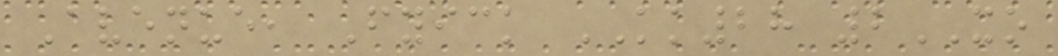Avenue, Fyick KK28 2XO
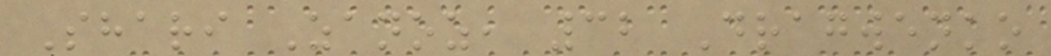Shari Zanoz, 32 Dragwenko
